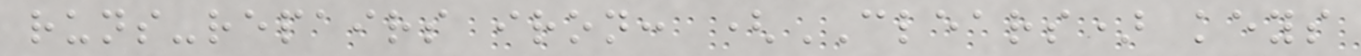runs-repairs iron: (CLEARS) keys
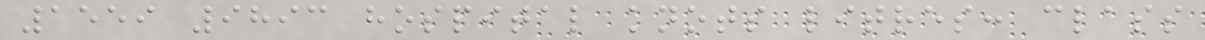1559 9893 hospital knots litres: class
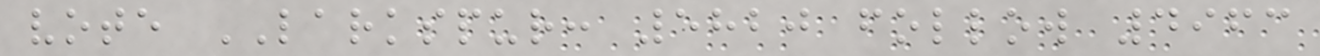vote LARKSPUR: 5820 follow 4963
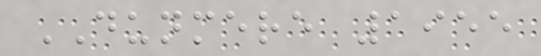DUNMERE 1955
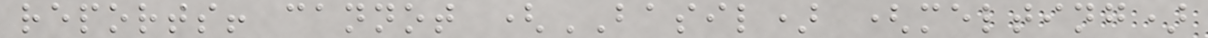reports! cannot (BASIL) (melting)
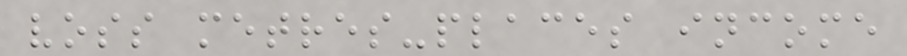voss metres-places income
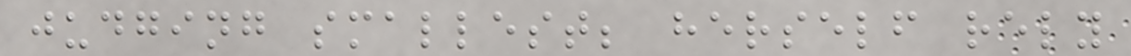judging smallest; herself rely
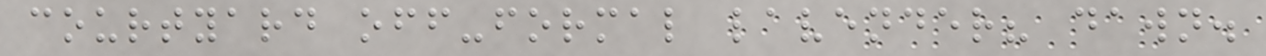courtyard off-formal lavender? dawn.
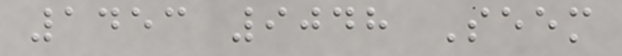1453 9048 Seem
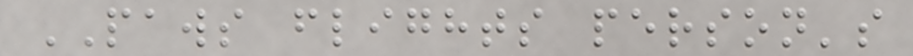PAWS flights person's
